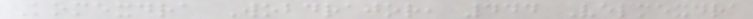Komexdra Wobdrajor, 444 Velmexdra
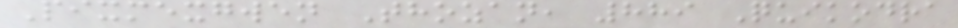Pixmexgwen Thozan, 889 Quikodra
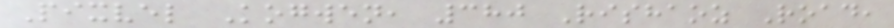Pixvel Kogwen, 380 Rishaoz Road,
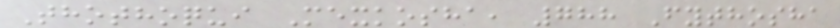Thothoqui Mexkosha, 788 Fythosha
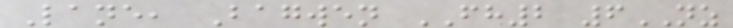Lane, Bagwen FH2 6NZ
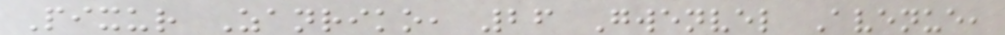Pixur Zanriko, 26 Gwenvel Avenue,
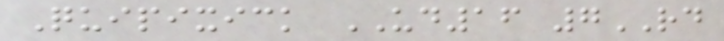Quipixick UD16 7RD
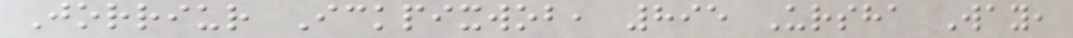Jorriur Ickpixwob, 895 Ursha Way,
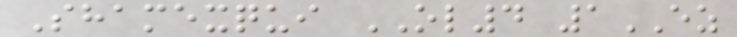Shamexqui OL4 1EZ
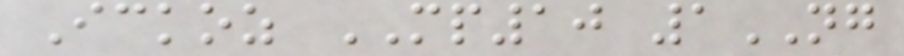Ickoz MP10 1NG
